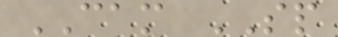CAM SP
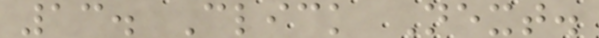13. Click Next.
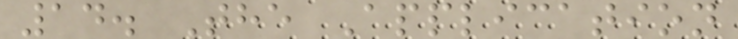14. The Application
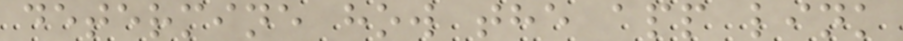determine how the app link
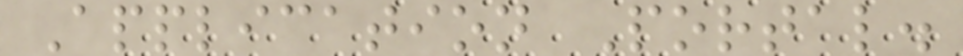Application Portal.
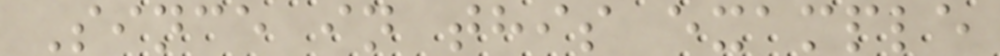Since in this example
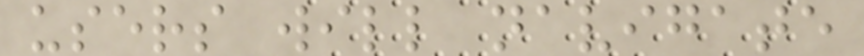users will navigate
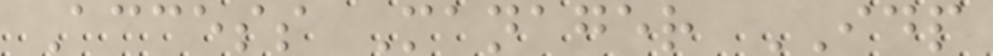Access Manager IDP
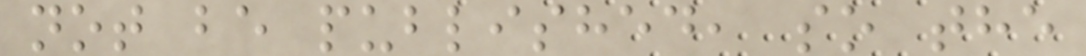not be published, so the
